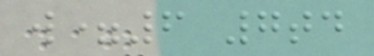w=6 7td
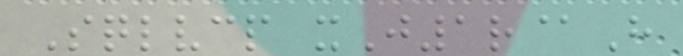Sqlvcp xJ1r@H
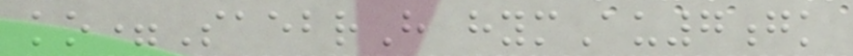ko=SaebrH hymAu7gk
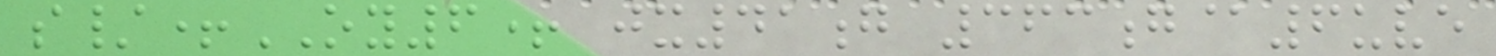s/+OY6+ jx41g 363g@6uve
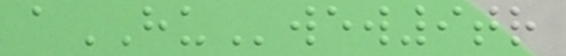aHUwew9tr
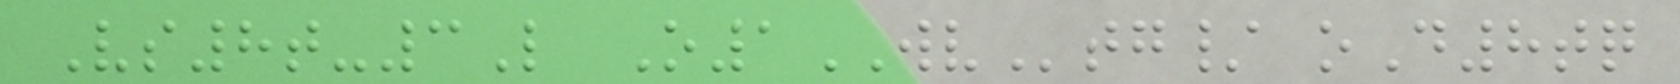Vs8t-3L O1WVtg/ oD8tq
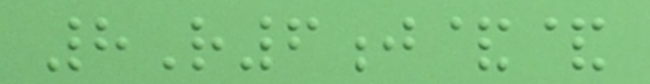8R6j&&
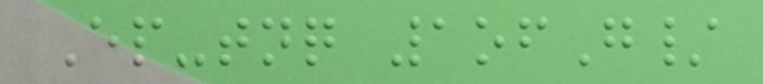Ep-tnq 1ofG/
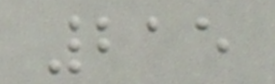215
